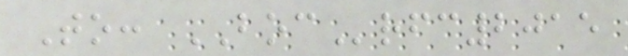To: BOCrfc2015
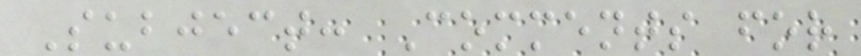Subject: Comments for
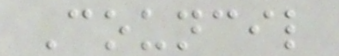Council
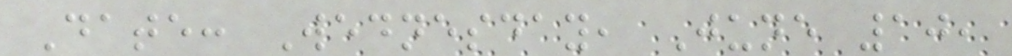Date: Wednesday, June 10,
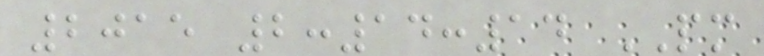2015 2:14:14 PM
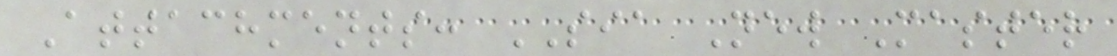Attachments: SIA New Master
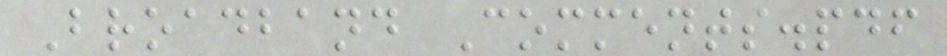Broadband Comments.pdf
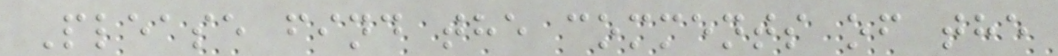Please find the comments of the
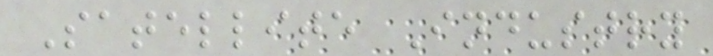Satellite Industry
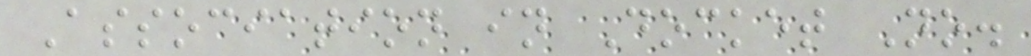Association in Docket No.
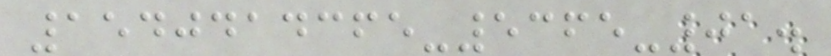1540414365-5365-01.
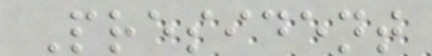President
